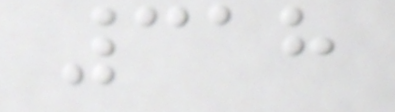318
